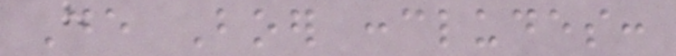De Boer concludes:
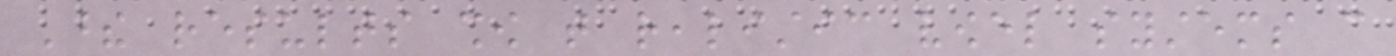These results show that realistic vowel systems can
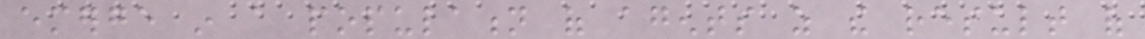emerge in a population of agents as the result of
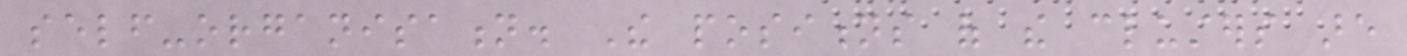self-organisation. The positions of the clusters are
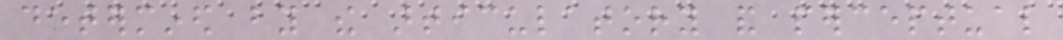determined by the articulatory and perceptual
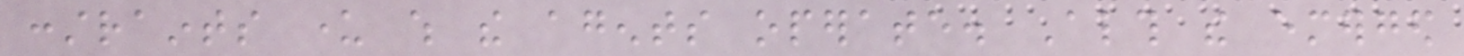constraints under which the agents operate. Although the emerged
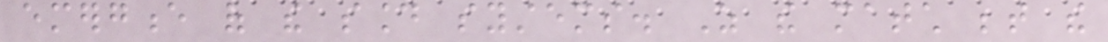emergence of the sound systems. As the match between the
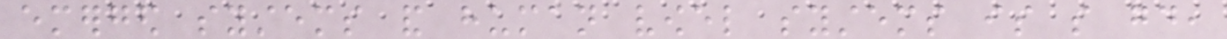emerged systems and human vowel systems is so good,
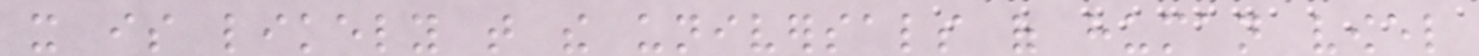it is likely that the universals of human vowel
